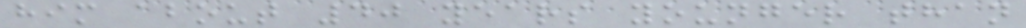him about 40 years younger than
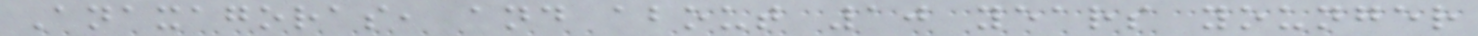Anaxagoras, and about 10 years younger
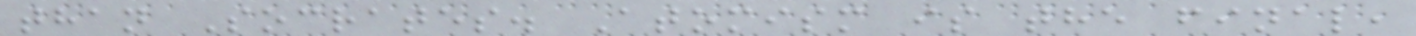than Socrates. Atomism is the final,
